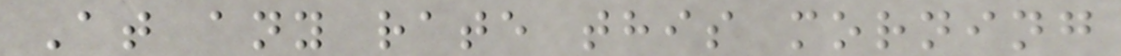At any rate this morning
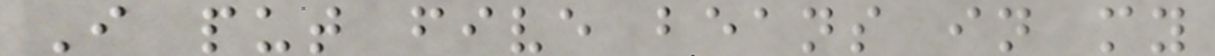I put five beans in my
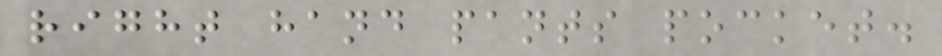right hand pants pocket.
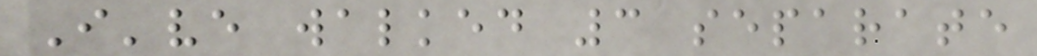I've walked 3 separate
